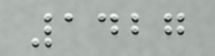1427
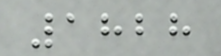1828
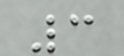3
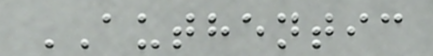AUTHENTIC
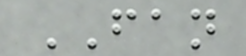FAN
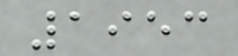1953
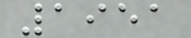1951
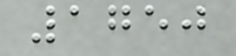1750
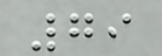79
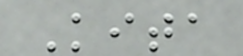Kita
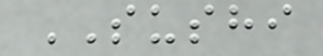SUSHI
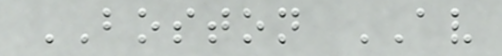BOSTON AV
